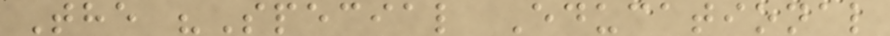The "Special Educational
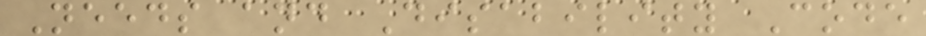Needs and Disability Code
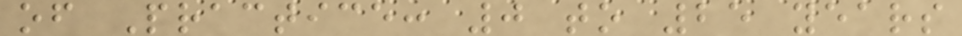of Practice: 0 to 25 years
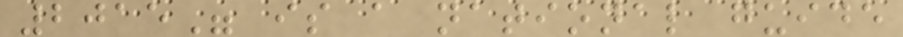2015" is a national guide
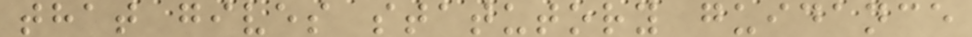that gives statutory guidance
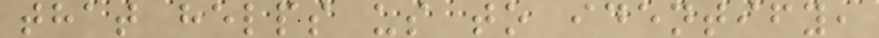that helps us to identify,
